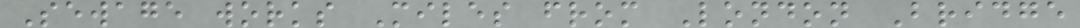Sewage works Miles from London Bridge
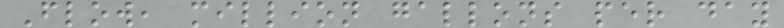Flow, million gallons per day
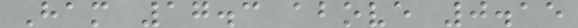Ham 17.3 above 0.15
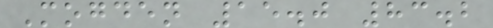Mogden 15.0 83.2
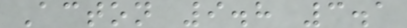Acton 9.8 3.1
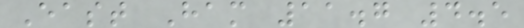East Ham 11.7 4.5
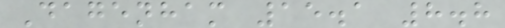Dagenham 15.1 8.8
